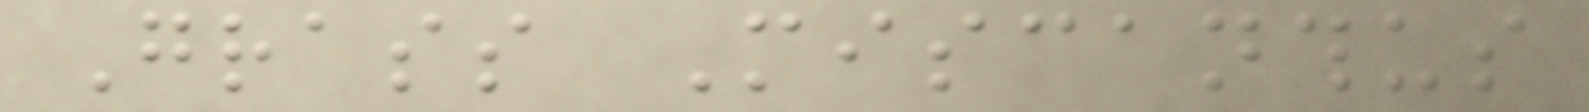Grass Miscanthus
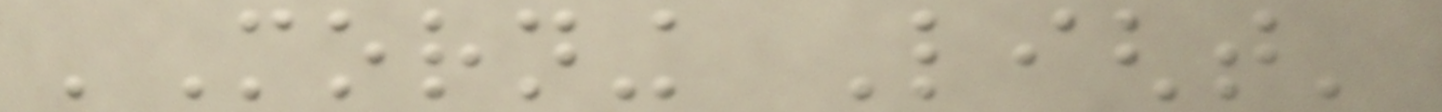'Morning Light'
